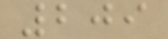209
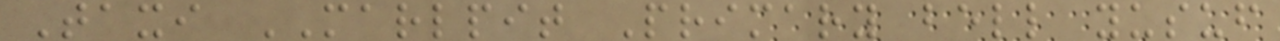Taxi MARLPIT Primary bell yusuf
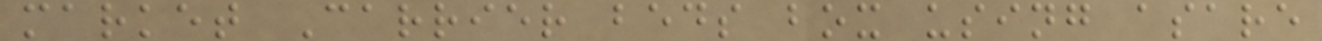market Carrier beds box using asare
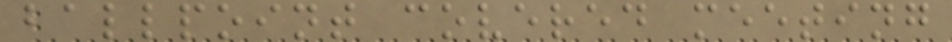ballpoint covered meeting
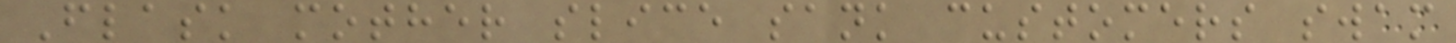Flask mother slice sank customers swam
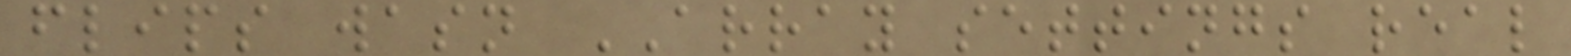flips wasn ARRAY settings real
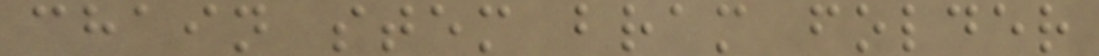chain stem bram folder
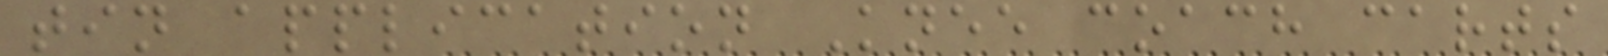tin application Knee coach carts
